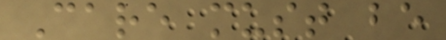Care must be
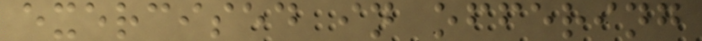exercised in offering
